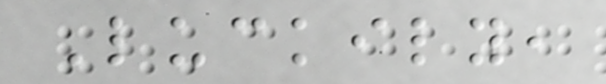Luckily,
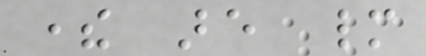there are many
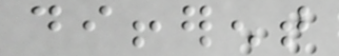different
